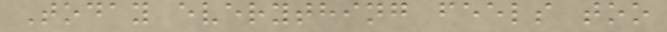Today everything feels too
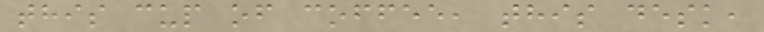this cup of coffee, this desk,
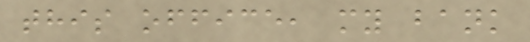this office, my bank
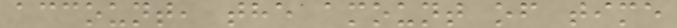account, the amount of time
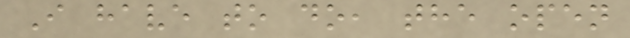I have to do, the open
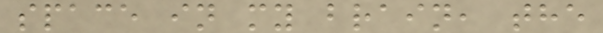space in my brain, the
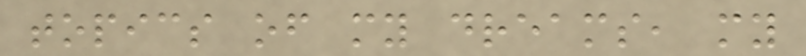topics of my dreams, my
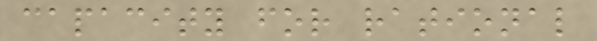capacity for rational
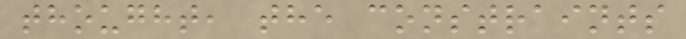thought, the constraints
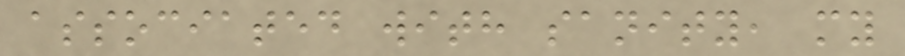associated with sanity, my
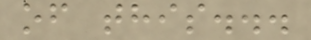of this...
